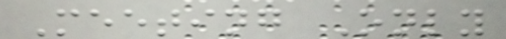Meeting Only
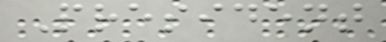President
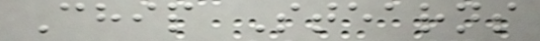Chip Stearns
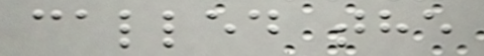called the
